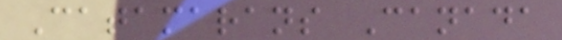Catamarans Canada
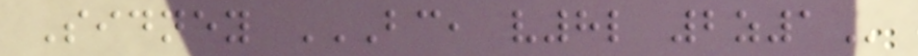Sidney BC, V8L 2Z1
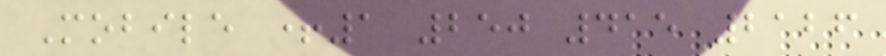Mobile +1 250 415 2126
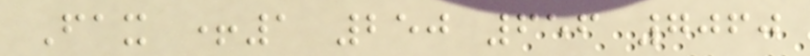Fax +1 250 656 7060
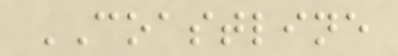COASTLINE
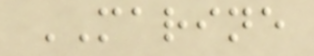MARINE
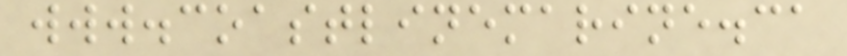www.coastlinemarine.ca
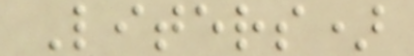Liters)
